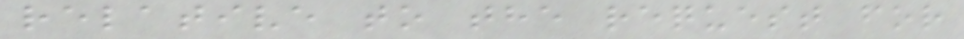relative to the request for
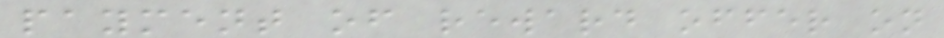payment of reward offer on
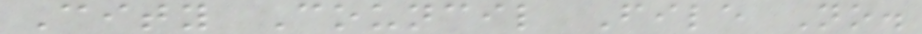City Council File No.
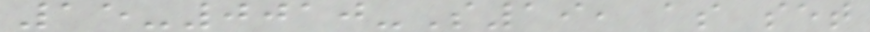15-0010-S19, as set
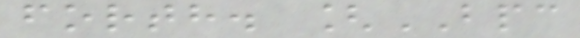forth. [BPC
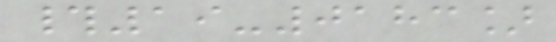#19-0183]
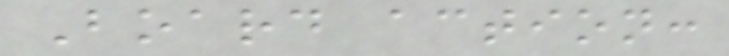Board action:
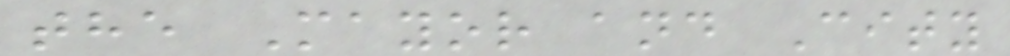the Mayor and City
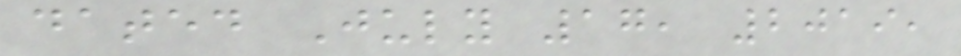dated July 17, 2019,
